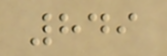849
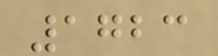1723
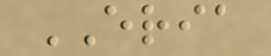ERIA
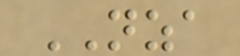NZA
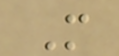M
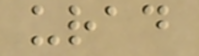urad
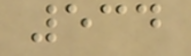534
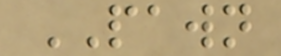PAWN
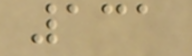131
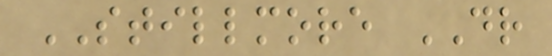STILLMORE DR
